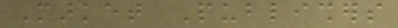Market Publishers
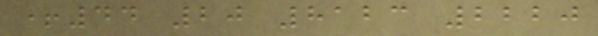+44 20 8123 2220
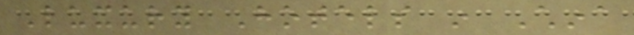Luxury Hotels in China
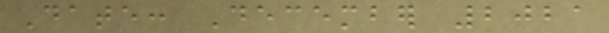Date: December 2021
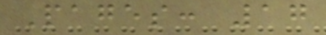Pages: 17
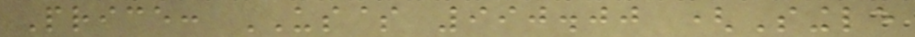Price: US$ 990.00 (Single
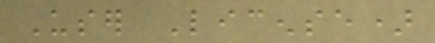User License)
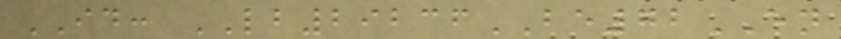ID: LB29236BE72EN
